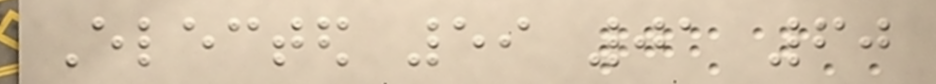Elected 59 01 60
